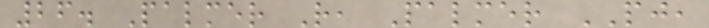26. Palmer R, Palmer PJ,
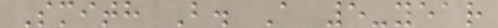Smith B. A 5-year
